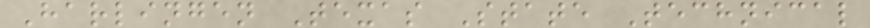Harlingen Texas State Technical
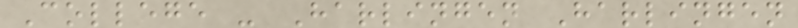College - Harlingen Harlingen
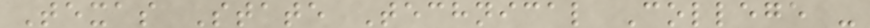Texas State Technical College -
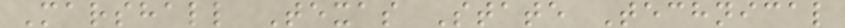Marshall Texas State Technical
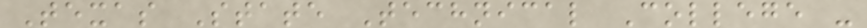Texas State Technical College -
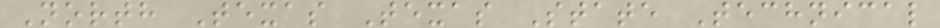North Texas Texas State Technical
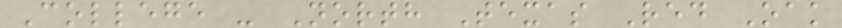College - North Texas Red Oak
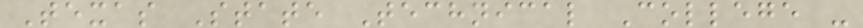Texas State Technical College -
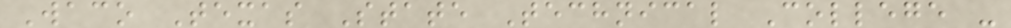Waco Texas State Technical College -
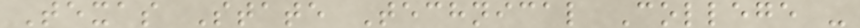Texas State Technical College -
